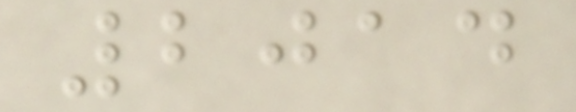2014
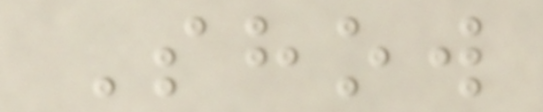Show
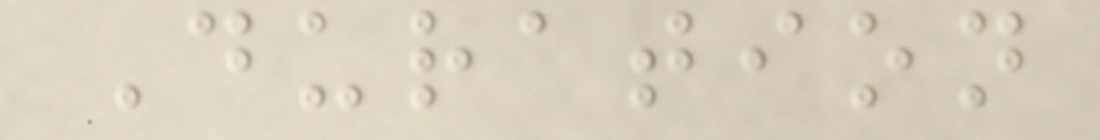Duration
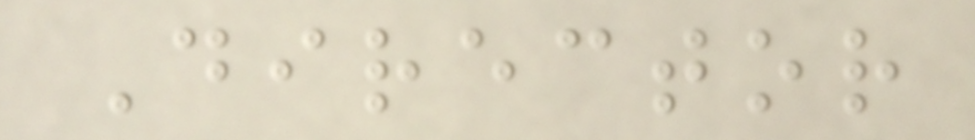Director
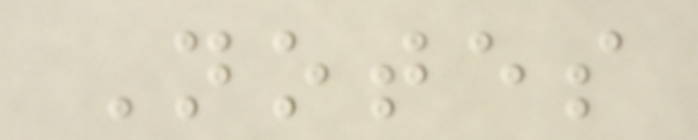Notes
